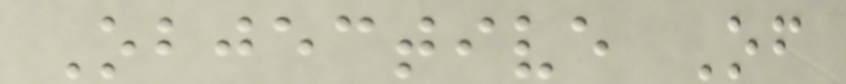Objective Of
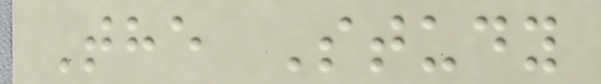The Study
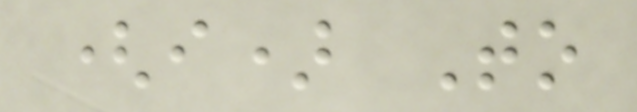(i) To
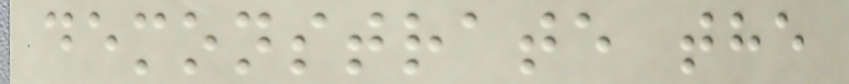demonstrate the
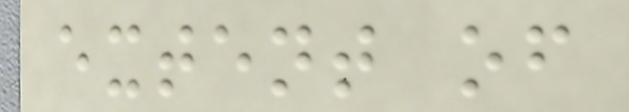extent of
